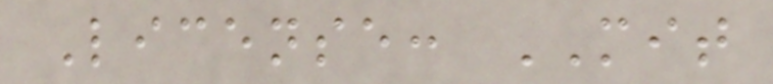License: MIT
